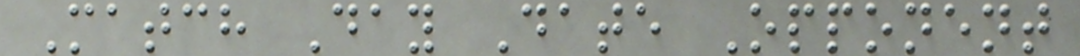Match Day Date Opponent
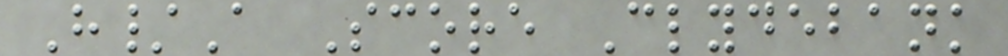H/A Score Clydebank
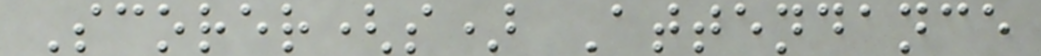Scorer(s) Attendance
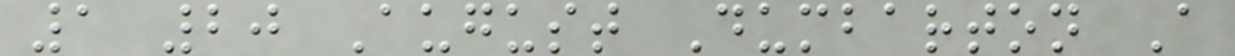1 20 August Dumbarton A
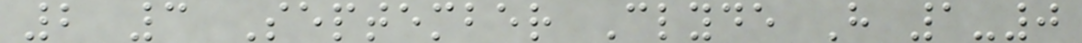2 3 September Clyde H 1-0
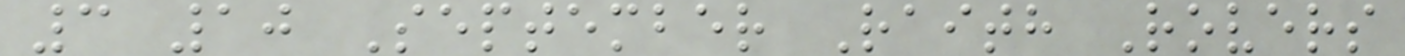3 10 September Raith Rovers
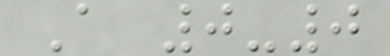A 0-0
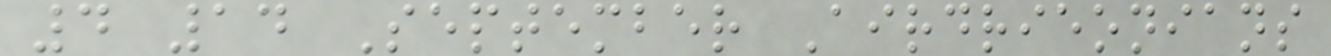4 14 September Airdrieonians
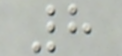8
